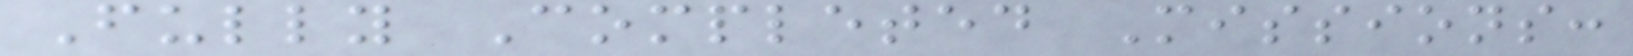Fully Completed Missions:
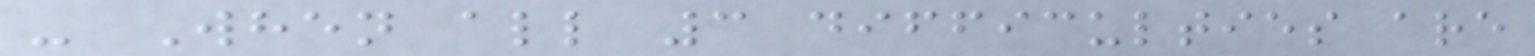- When all 3 difficulties are
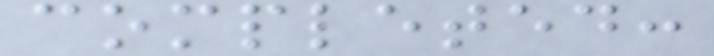completed:
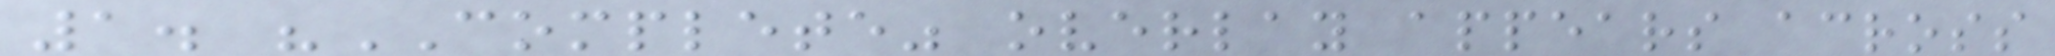1. "COMPLETE" overlay appears across
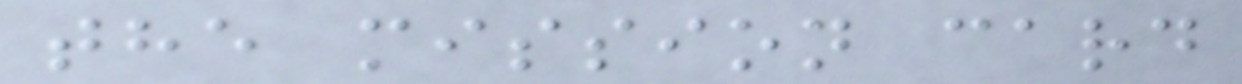the mission card
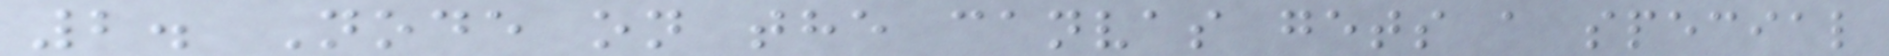2. Node on the canvas gets a special
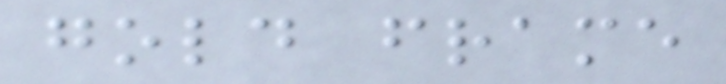gold frame
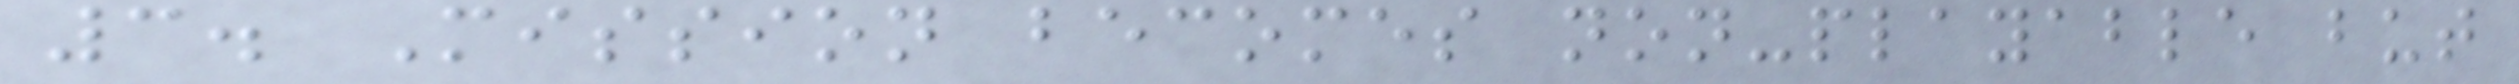3. Mission becomes non-playable but
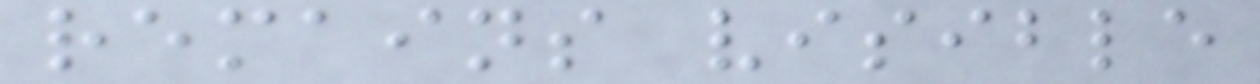remains visible
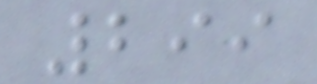299
